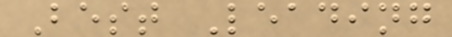Best Leading
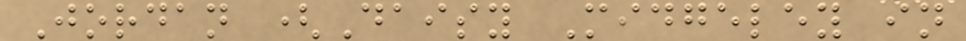Jordan (Daisy Midgeley in
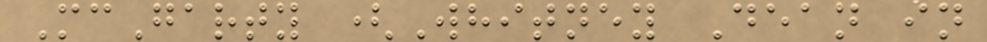McGarty (Whitney Dean in
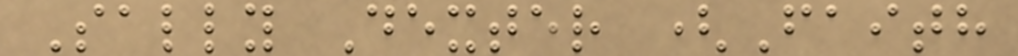Sally Dexter (Faith
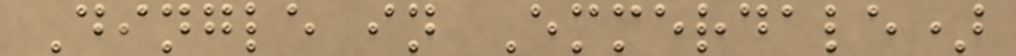Dingle in Emmerdale)
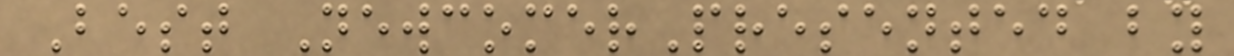Best NewcomerPresented by
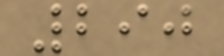290
